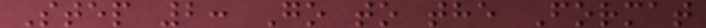Step 2: Go to the Format
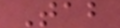Tab
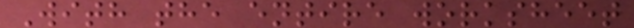With the entire worksheet
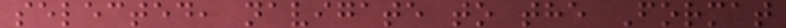selected, navigate to the Format
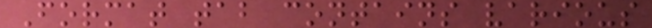Format tab contains various
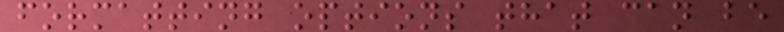formatting options that can be
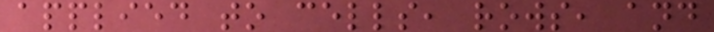applied to cells, rows, and
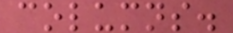columns.
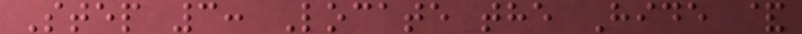Step 3: Locate the Hide &
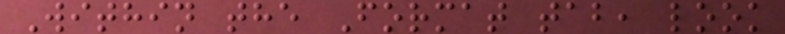Within the Format tab, look
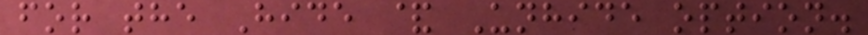for the Hide & Unhide option.
